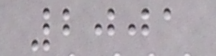2001
